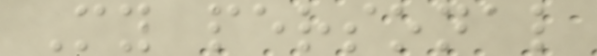My personal
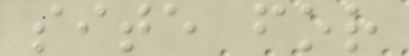site for
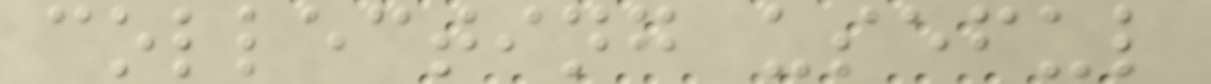collecting useful
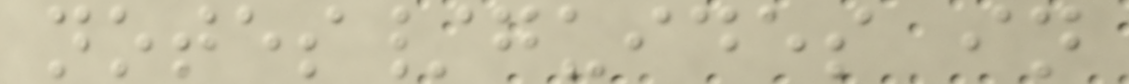notes/guides in
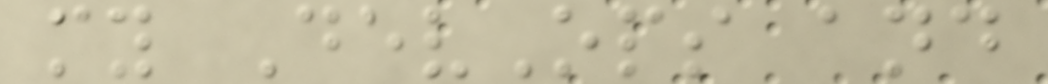my DevOps and
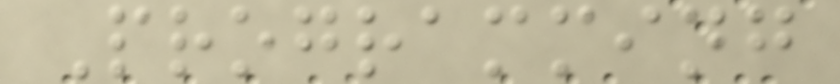Programming
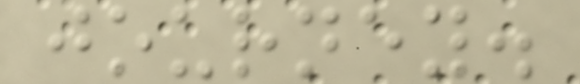journey.
